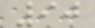90
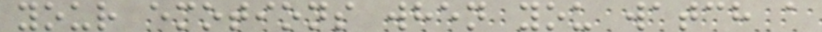your emotions when you watch a
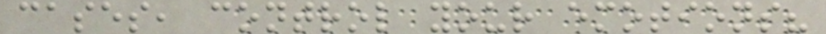cases, control your emotions?
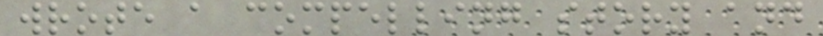wrote a compelling story and
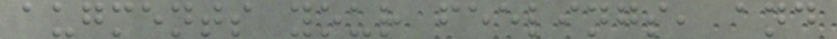augments your feelings, and
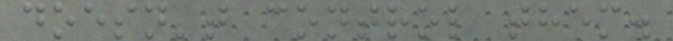doesn't control them.
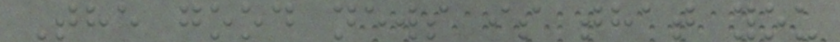The good news is that you
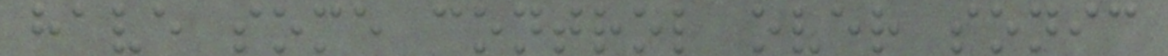have some control over sonic
